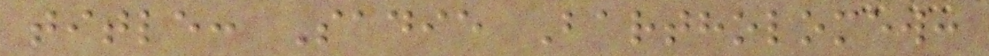title: Sadie Bartholomew:
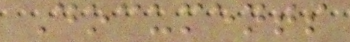Documents
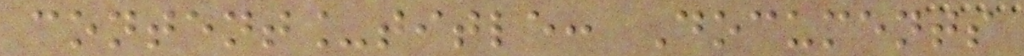content_title: Documents
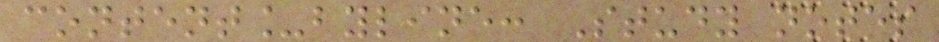content_byline: Study notes
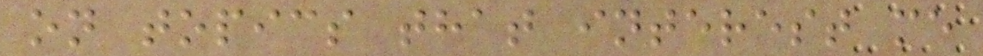on topics that interest me
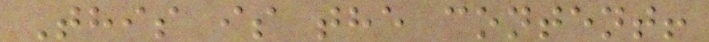This is the content!
